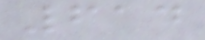614
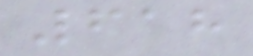618
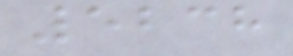5238
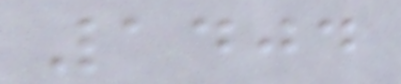1404
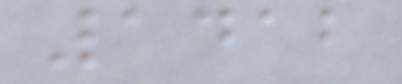1412
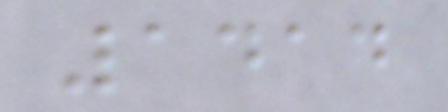1414
